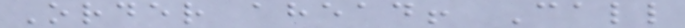Order ahead! Call
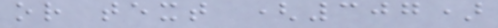or text (307)
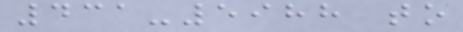431-5988 to
